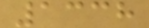1338
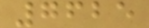7625
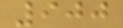900
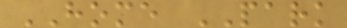HOME PARK
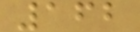162
